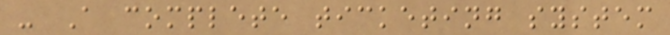- A complete ticketing system
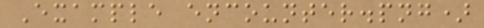Example encounter.png)
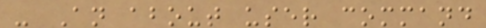- An about user command
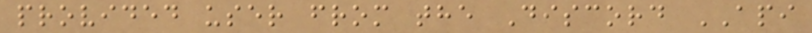provided user from the Discord API
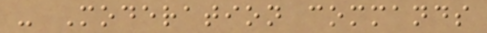- Moderation commands
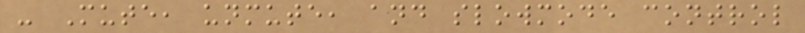- Mute, unmute, and slowmode control
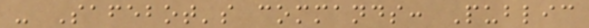- Safebot's commands: Public
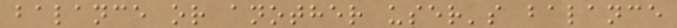balance or another user's balance
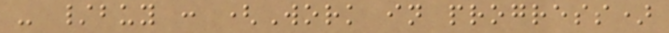- /buy : (Work in progress)
